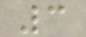3
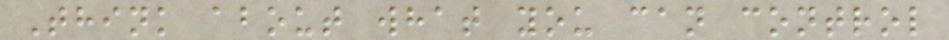Think about what you can control
